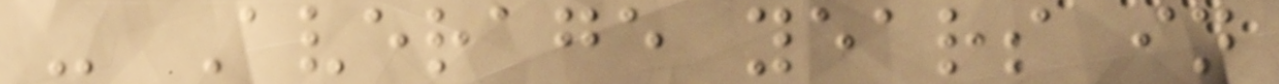- Average years in
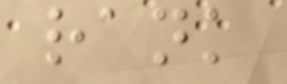rank
